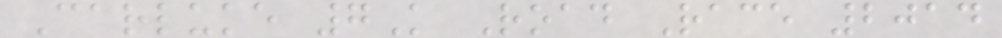Carluke 7K Road Race 2014
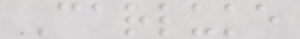Carluke
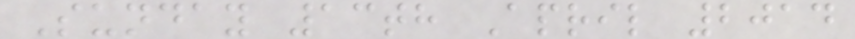Sunday 13th April 2014
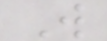W
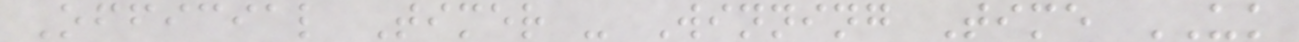Official Timer - Winning Time UK
